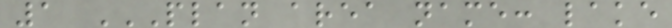1 PLAN AREA NAME: LAKE
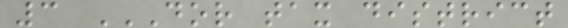3 DOR TAX DISTRICT
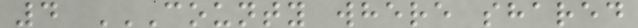4 COUNTY WHERE SHARED
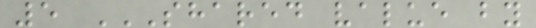5 SHARED VALUE BY
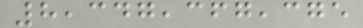8,347,367,375
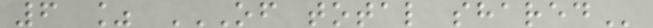6 % OF TOTAL SHARED
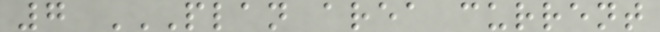7 PLAN AREA CURRENT
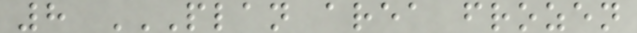8 PLAN AREA FROZEN
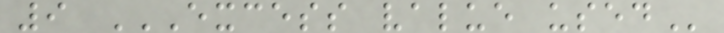9 EXCESS VALUE USED
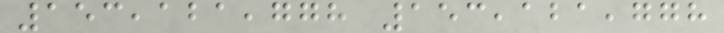153,121,778 153,121,778
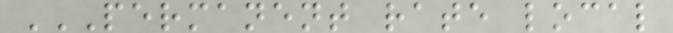PERMANENT RATE LOCAL
